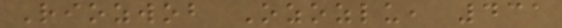Riozwob Ozozlu, 431
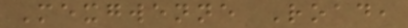Mexgwenne Road,
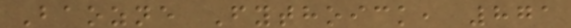Baozne Fythoick, 871
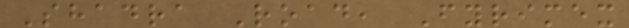Shadra Road, Fyrimex
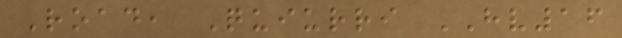Road, Quiurri HV16
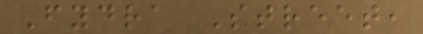Fydra Street,
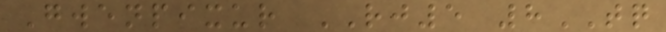Gwenpixur RJ5 8TQ
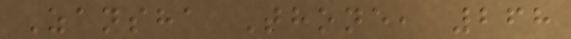Zansha Thone, 268
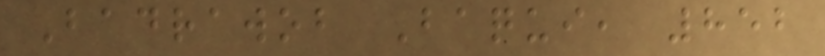Badrawob Baqui, 852
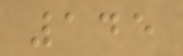145
